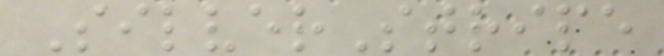SilverStripe
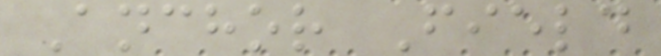Anchor Field
